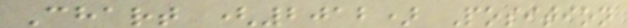Chart (2012) Position
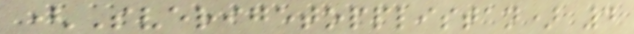(Sverigetopplistan) 4
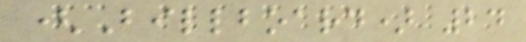(Billboard) 24
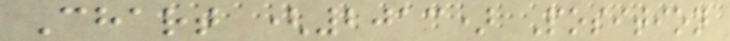Chart (2013) Position
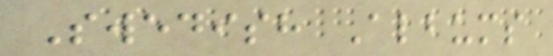Swedish Albums
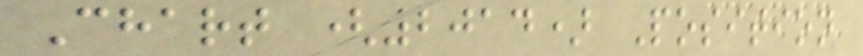Chart (2014) Position
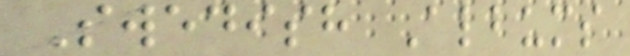Swedish Albums
